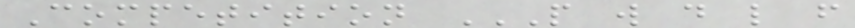Competition P W D L F
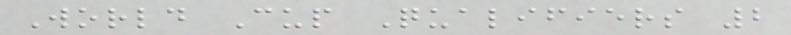World Cup Qualifiers 2
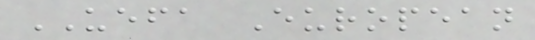UEFA European
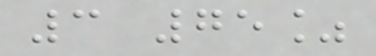3 75%
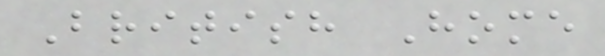British Home
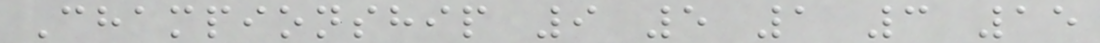Championship 9 5 1 3 15
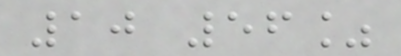10 56%
